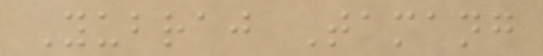Yubraj Tamang
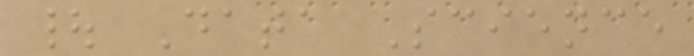| Data Science
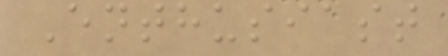Enthusiast
